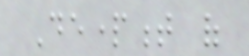Department of
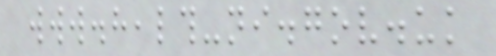www.health-ni.gov.uk
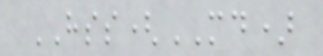HSS(MD)
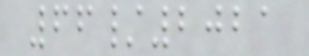66/2021
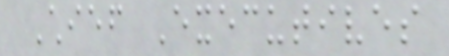Chief Executives
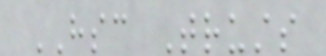HSC Trusts
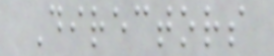Directors
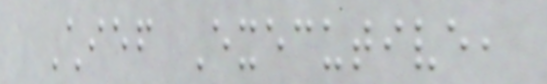Chief Executive,
